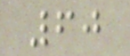60
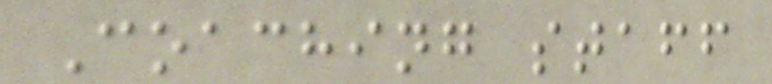Coaching staff
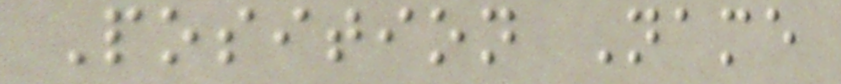Position Name
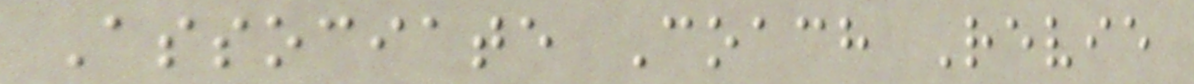Associate Coach Revie
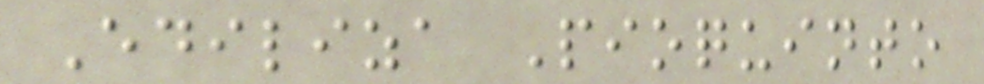Ediliza Pioquinto
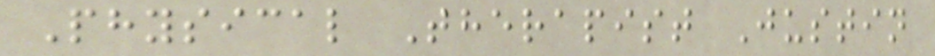Physical Therapist Justin
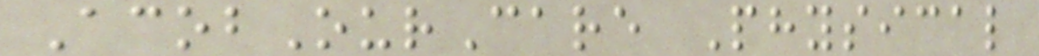AcobOurCare Physical
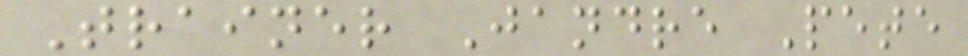Trainer Jandre Pete
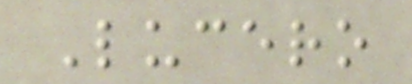Lucero
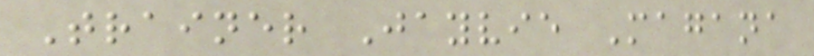Trainer Jayvie Magana
